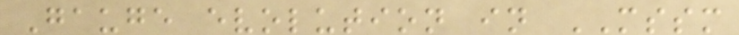Gauge evolution in MSSM
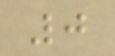0
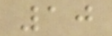10
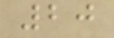20
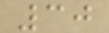30
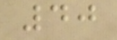40
